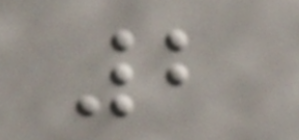2
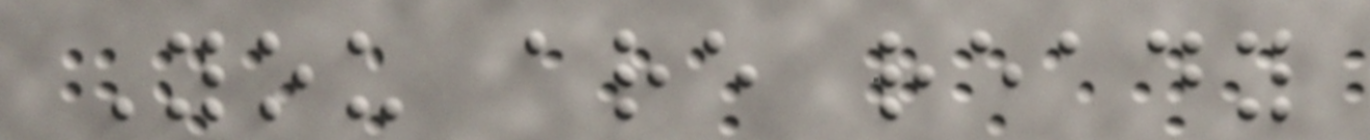You are ready
